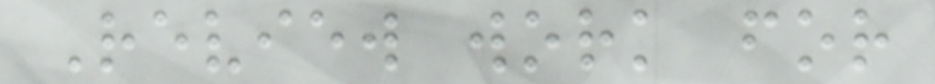Review work for
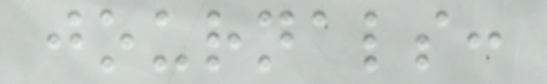journals:
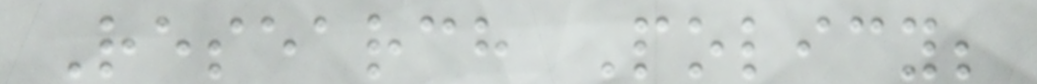Research Policy;
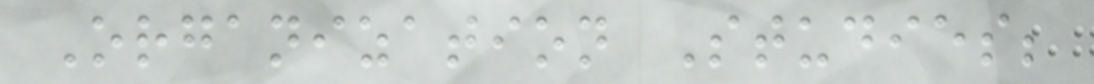Organization Studies;
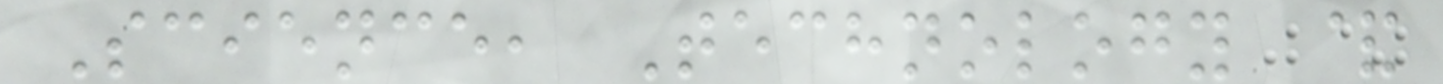Science, Technology &
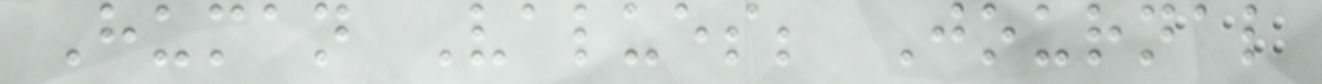Human Values; Journal
